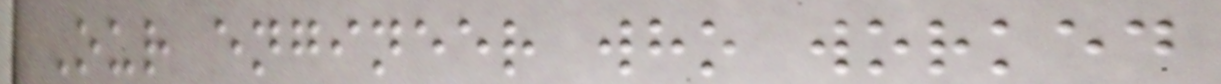Our engineer who worked
